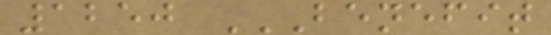1250 BENEFIT
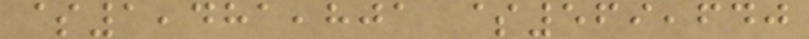$1,481,801 $569,640
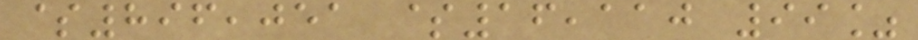$896,051 $16,110 99%
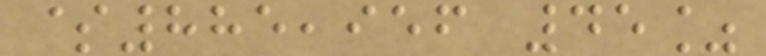$885,956 45%
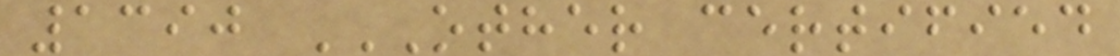1390 OTHER CERTIFIED
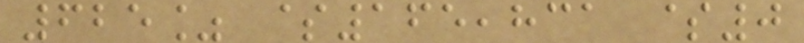625% $165,831 $0
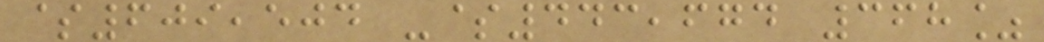$609,504 -$443,674 368%
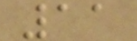11
